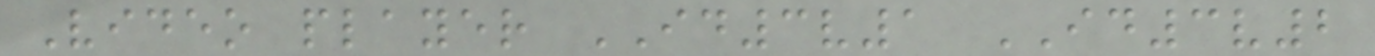Video player ID3v1 ID3v2
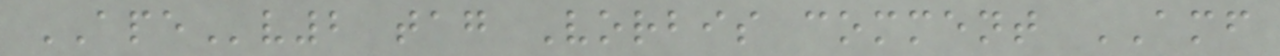APEv2 tag Vorbis comment AMF
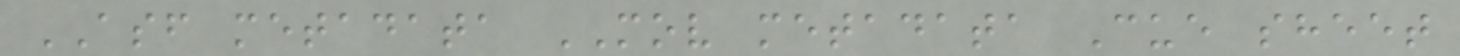ASF metadata MOV metadata Cue sheet
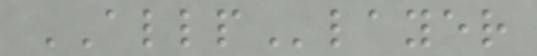ALLPlayer
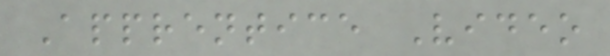Apprentice Video
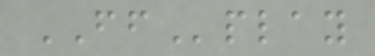FFplay
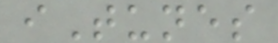iTunes
